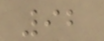92
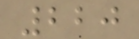220
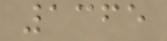1365
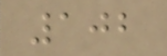102
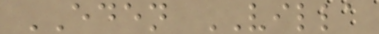EDEN VILLA
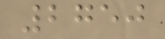2750
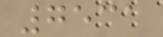7531
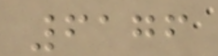6176
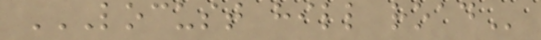LOCUST HILL ROAD
